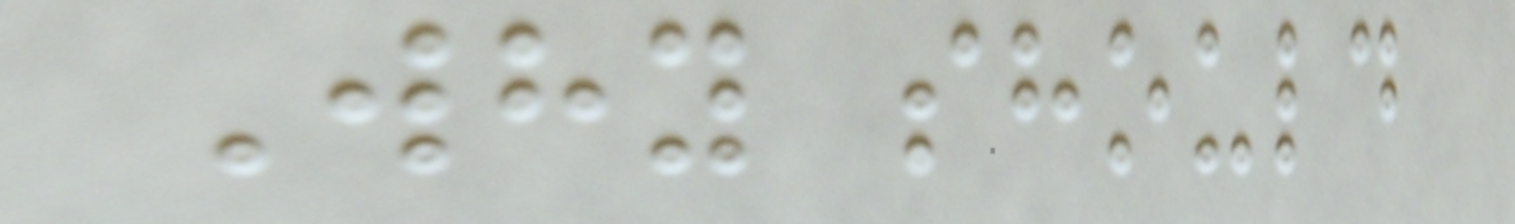Why should
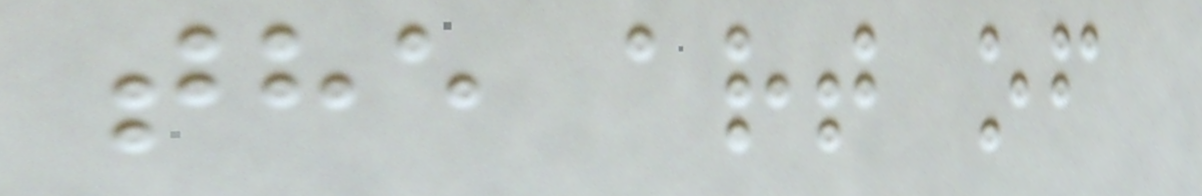the art of
